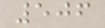506
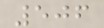506
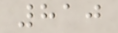810
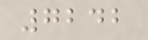7242
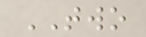TWO
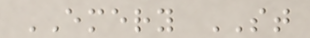EMERY ST
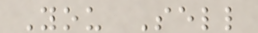You Sell
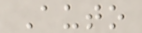Auto
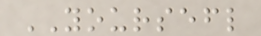YOURSEFL
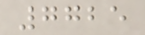7725
